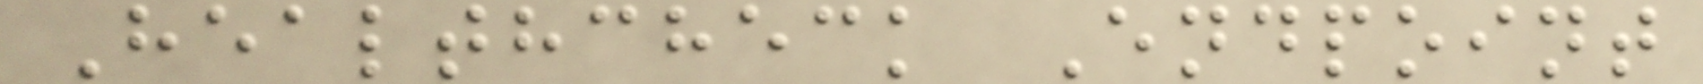Healthcheck Endpoint
